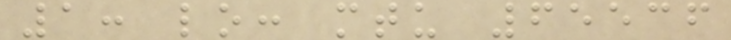1: lo: mtu 65536
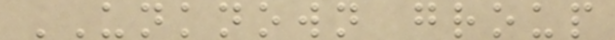UNKNOWN group
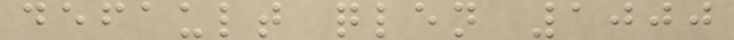default qlen 1000
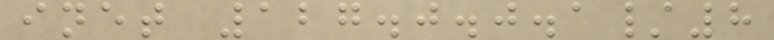inet 127.0.0.1/8
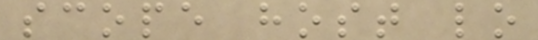scope host lo
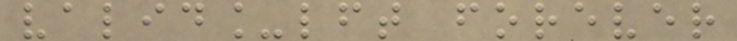valid_lft forever
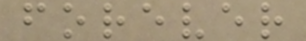forever
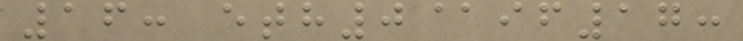16: eth0@if17:
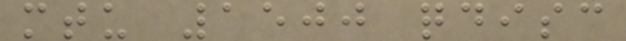mtu 1500 qdisc
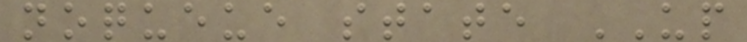noqueue state UP
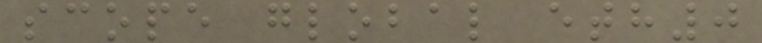scope global eth0
